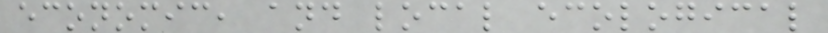economic, and local ecological
